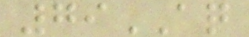79AQ
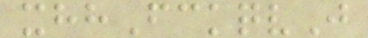xhhFckqvJ
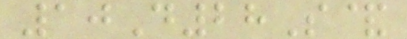10D28S&
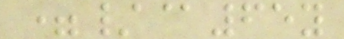=/@65y
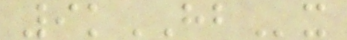9kHBx
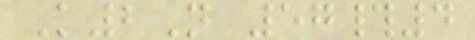K2N 57#4
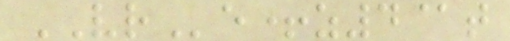VRe+z4@t
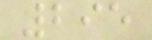295
